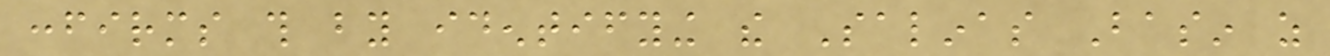confirms this by identifying the Salinas Basin as
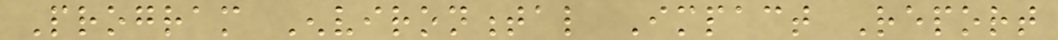Program Environmental Impact Report
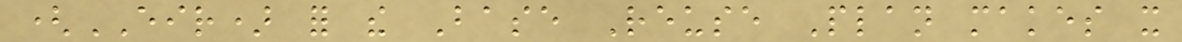(EIR) for the Base Reuse Plan makes it
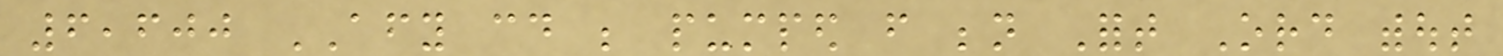6,600 AFY could be pumped from beneath Fort Ord without
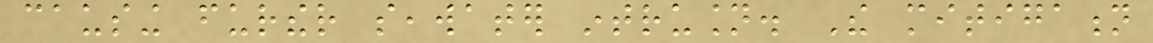causing further seawater intrusion. The mitigation
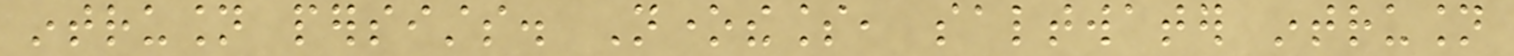intrusion persists. Nonetheless, saltwater intrusion
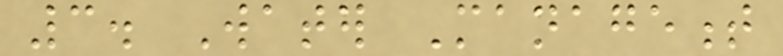3. Water Management
